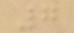7
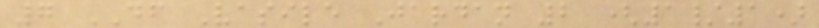7 DF Vasile Jardan 2 (1/1)
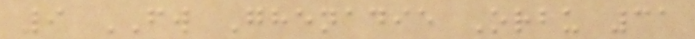9 FW Ghenadie Orbu 31
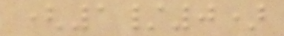(1/0)
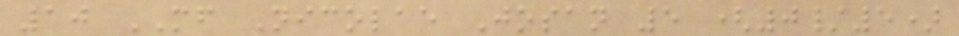10 MF Nicolae Josan 5 (0/5)
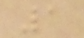1
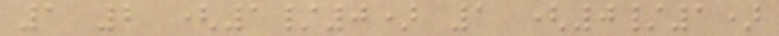1 2 (1/0) 1 (0/1)
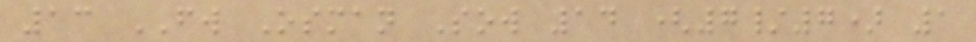13 FW Osman Sow 14 (7/7) 1
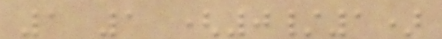1 1 (0/1)
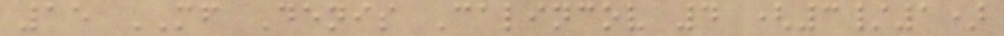15 MF Denis Calincov 4 (3/1)
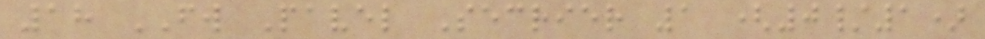18 FW Pavel Secrier 1 (0/1)
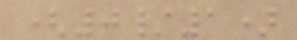(0/1)
